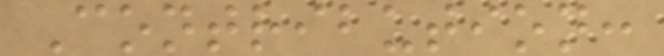Contribution:
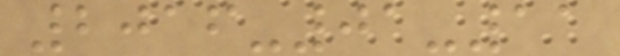2016-01-11
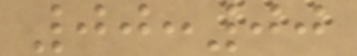00:00
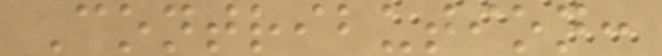Contribution:
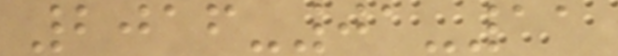2016-01-11
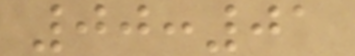00:01
